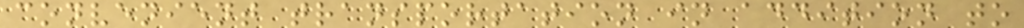convenient transportation in addition to
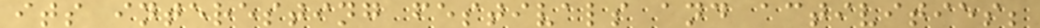its interesting festivals and activities;
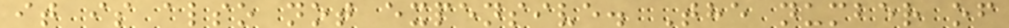it is also not expensive. The number of
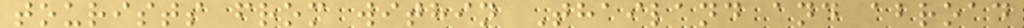tourists from within Thailand and abroad
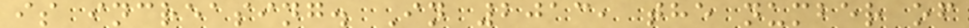is increasing. In 2013, the number of
